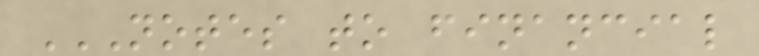NOTES TO FINANCIAL
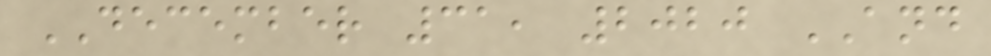DECEMBER 31, 2020 AND
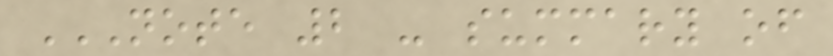NOTE 2 - SUMMARY OF
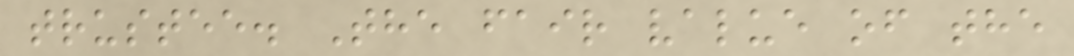trustee. The fair value of the
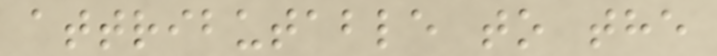attributable to the
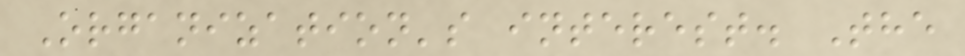Organization's interest. The
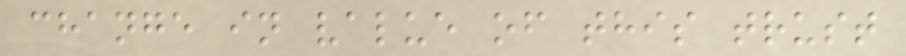change in value of this trust
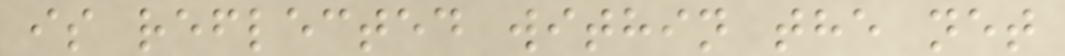is reflected within the net
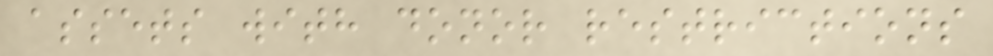assets with donor restrictions
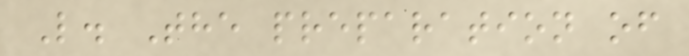L. The preparation of
